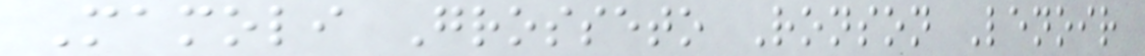Mamoli Grosseto Ronson Lenoir
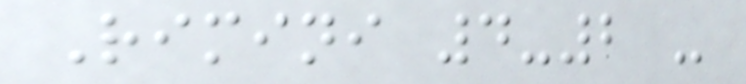Rimini 4-2 -
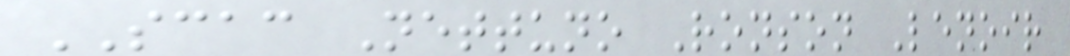SCAC Nettuno Ronson Lenoir
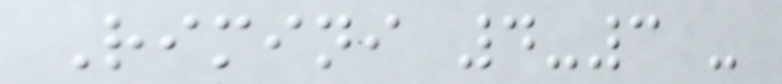Rimini 4-3 -
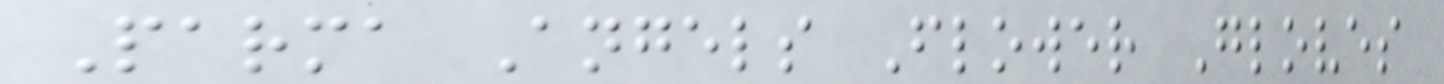Parma Angels Flower Gloves
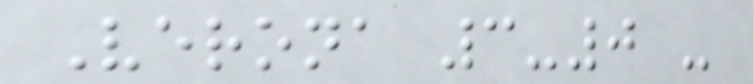Verona 3-0 -
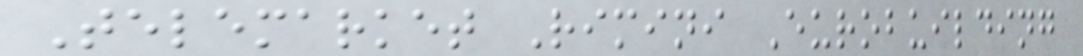Telemarket Rimini Eurobuilding
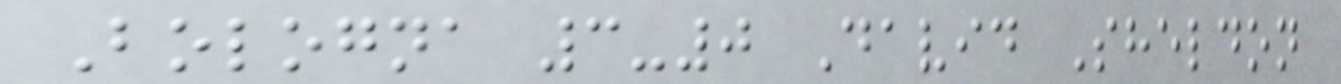Bologna 3-0 David Sheldon
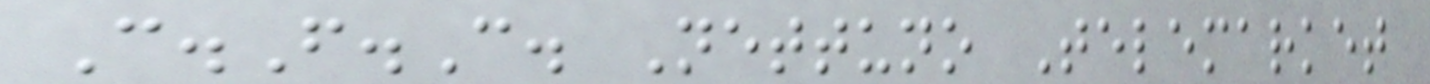C.F.C. Nettuno Telemarket
